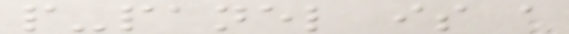p-panel is a
